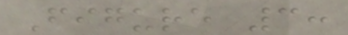Figure 3:
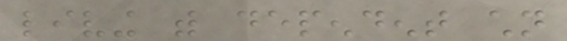living with dependent children
